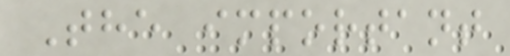The important
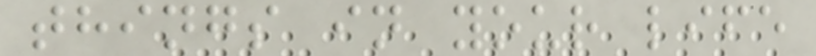things in your life
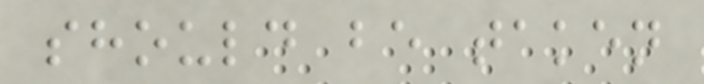should be taken
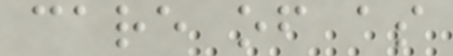care of as
